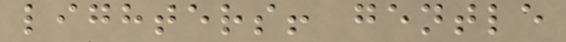lighters! gentle
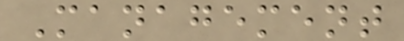Management
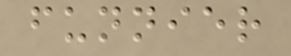funnier
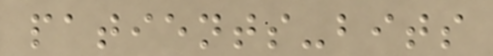patients-bits
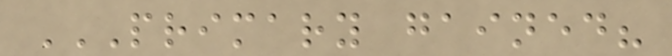PRIMARY GAINED?
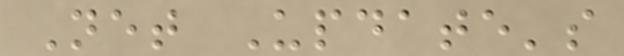Net Update's
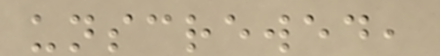unscrewed,
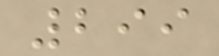299
